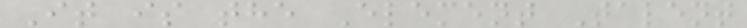It is the Element Talent
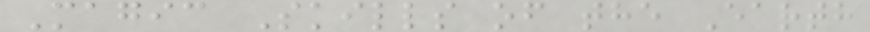Magic Skills of the Earth
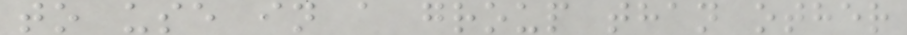to use in a group than other
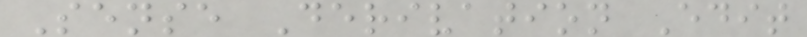Sense Derivation Edit
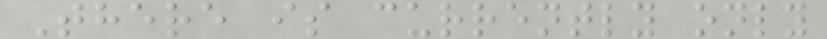There is currently only
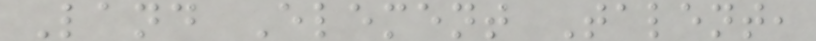Land Element Talent,
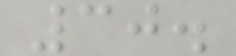30.
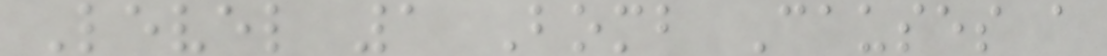Level 1 Bomb Causes a
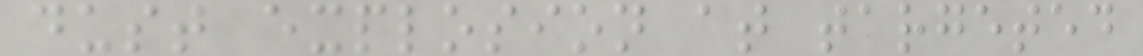dust explosion at targeted
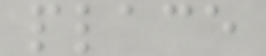place
